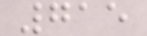715
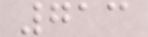713
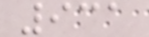931
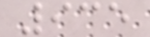935
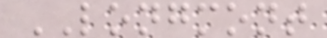LONGMONT
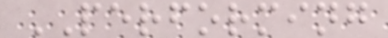PERFORMING
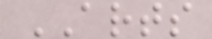ARTS
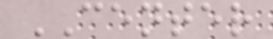CENTER
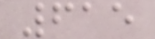615
